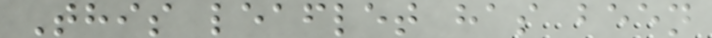This leaflet has been
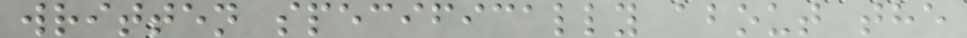written specifically about the
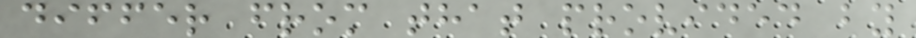differ from that provided by
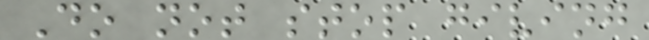Do not stop giving
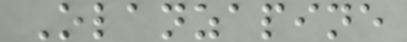Olanzapine
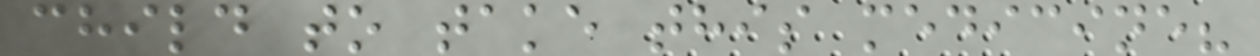child to take this medicine?
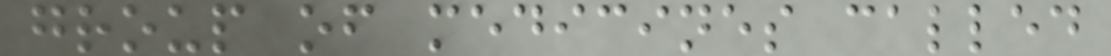group of medicines called
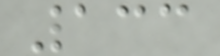133
